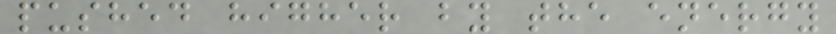pushed higher by the energy
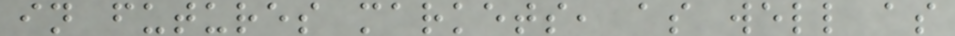in futures markets, as well as
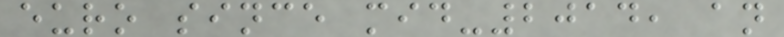euro since mid-2014, an
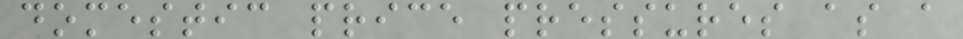domestic price pressures as a
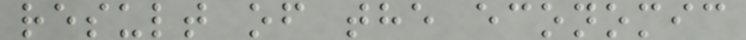result of the economic
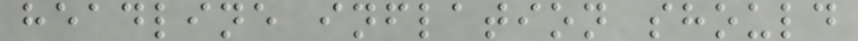headline inflation should
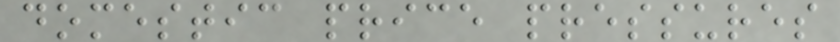domestic price pressures
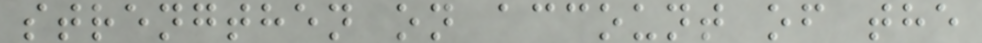strengthen on account of the
